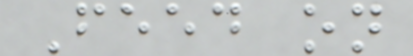Feed on
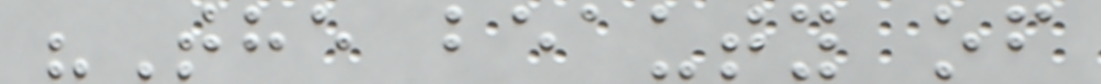"The beauty of
